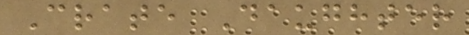Crate Daughter
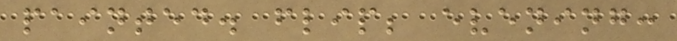painted. flip; evening:
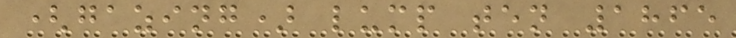(gazing) lump ten 1865
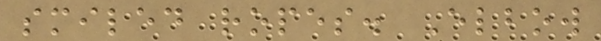smiled ropes. Elbow
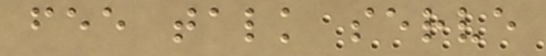fee talk serve
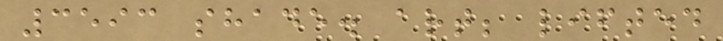3593 shade. art; lifted
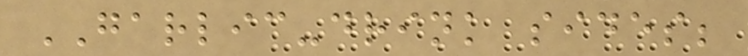GARLIC-drink sides;
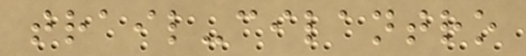trail-cilantro
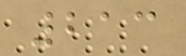213
